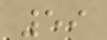59
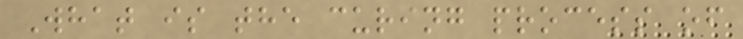What is the curing process of
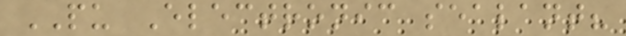PU Electronic sealant?
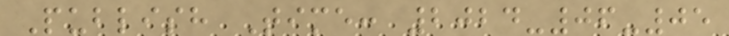Publish Time: 2024-06-05
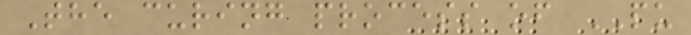The curing process of PU
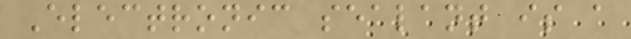Electronic sealant is a
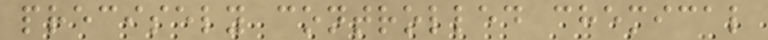precisely controlled chemical
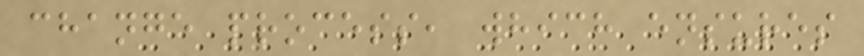change process, which ensures
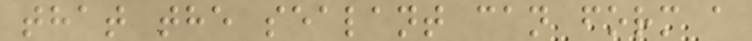that the sealant can form a
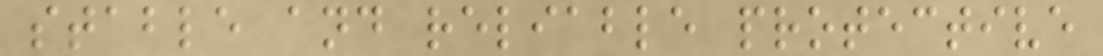stable and reliable protective
